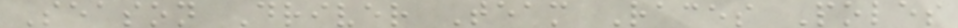Season Driver Team Races Poles
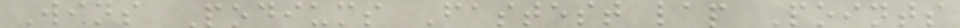Wins Podiums Fastest lap Points
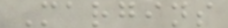Margins
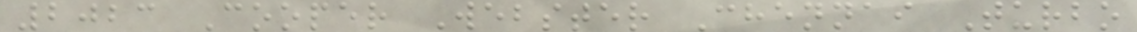2023 Cooper Webster Chennai Turbo
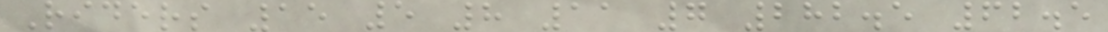Riders 15 5 8 11 7 282.5 62.5
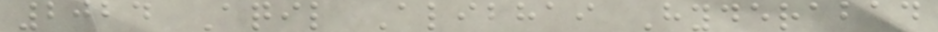2024 Aqil Alibhai Hyderabad
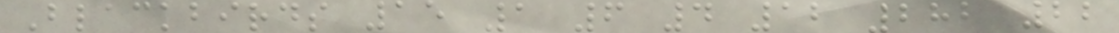Blackbirds 15 1 6 4 12 282 22
